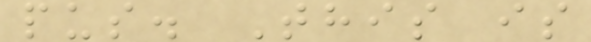pus. This is
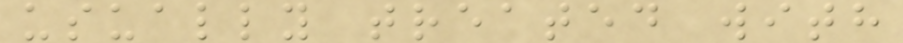usually treated with
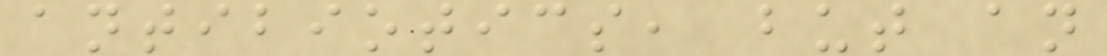antibiotics, but an
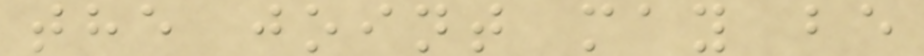the joint may be
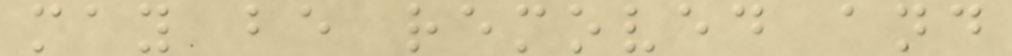may be removed and
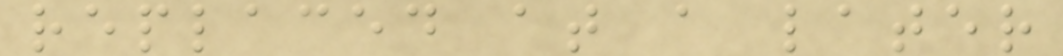replaced at a later
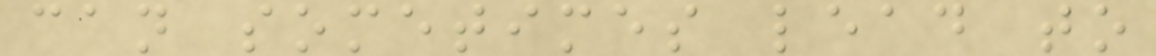can sometimes lead to
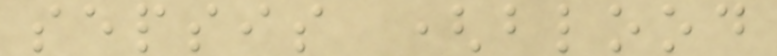sepsis (blood
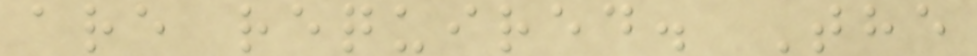are required. The
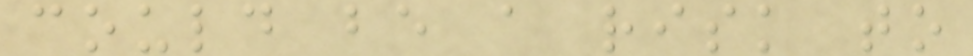could be a risk to
